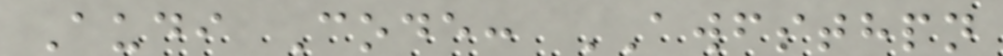Audi Code: AWFSTHPN
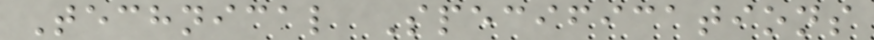Technical Specifications
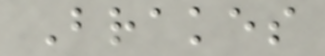Brakes
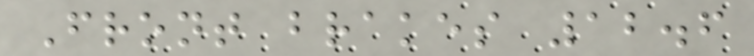Front brakes 12.6
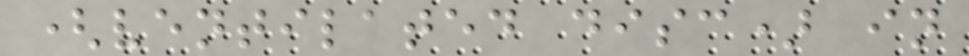(ventilated disc) in
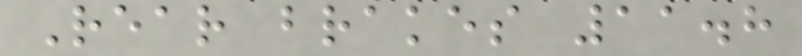Rear brakes 11.8
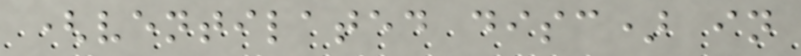(ventilated disc) in
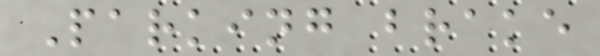Parking brake
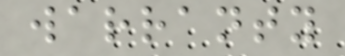warranty
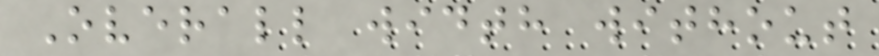Overall width without
